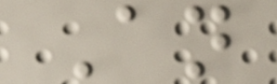An
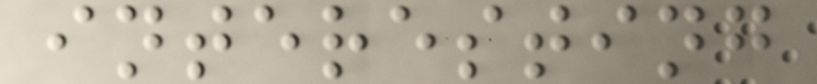interesting
